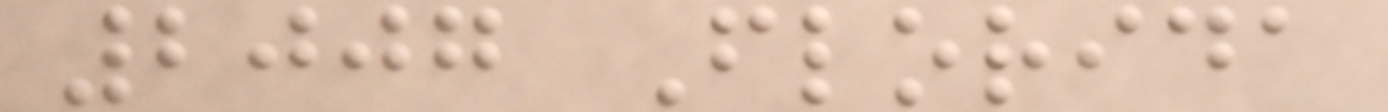2007 Florida
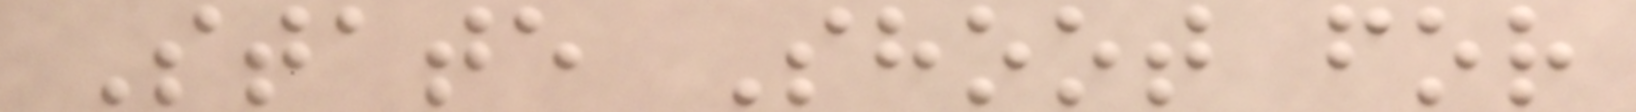State Shoot for
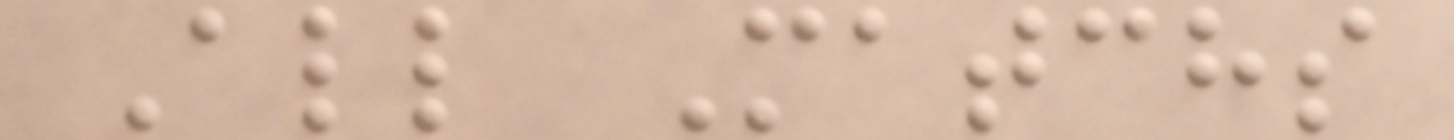All Matchs
